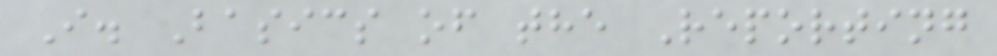I. Basics of the Reporting
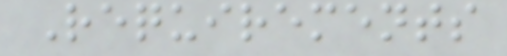Requirements
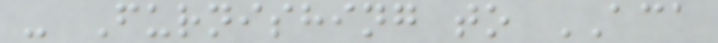- Furnishing to ACA
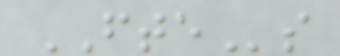FTEs
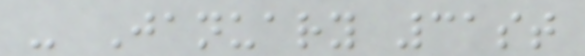- January 31st
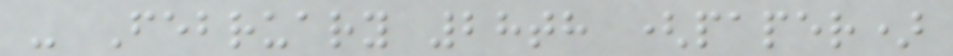- February 28th (paper)
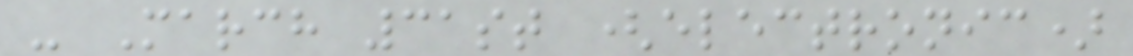- March 31st (electronic)
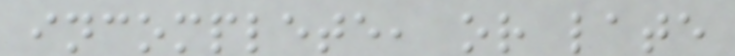incomplete, or late
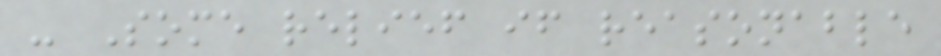- Some relief if reasonable
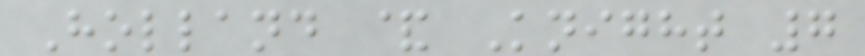Holland & Knight 7
